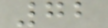72
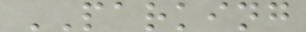PARKING
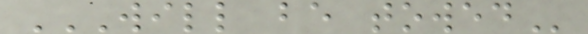WILL BE TOWED
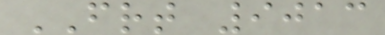FRT 9013
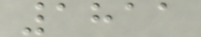1811
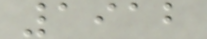1912
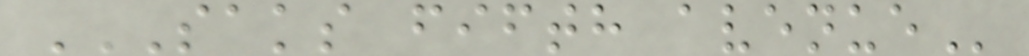SAKS FIFTH AVENUE
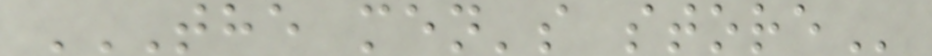THE MEN'S STORE
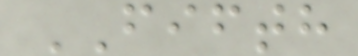FIFTH
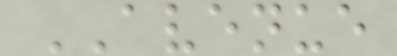AVENUE
